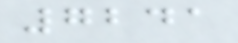7241
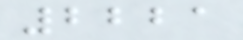2221
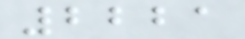2221
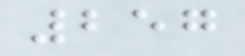257
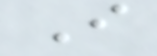I
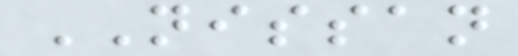NISSAN
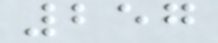257
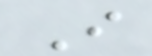I
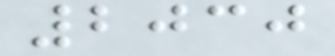2030
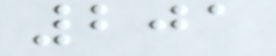201
